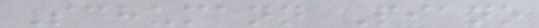Schumann Piano
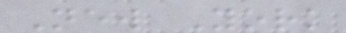New York
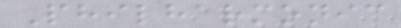Philharmonic
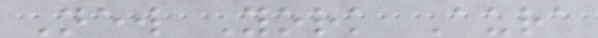New York Aura
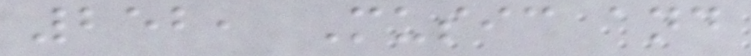252, Music and
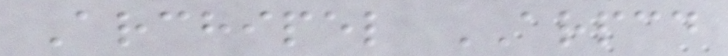Archipel ARPCD
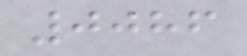0086
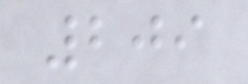209
